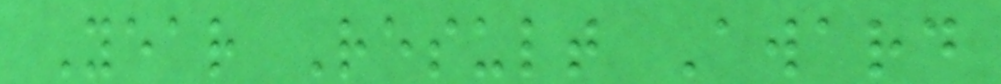Year Result Award
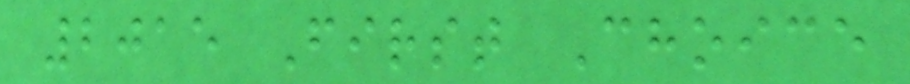2015 First Choice
